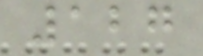127
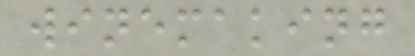winemaking
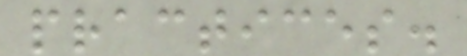practices.
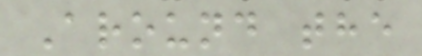Around the
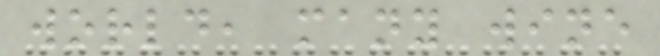world, many wine
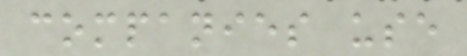companies use
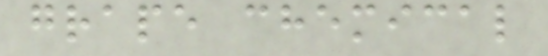grape chemical
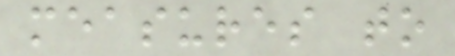measures to
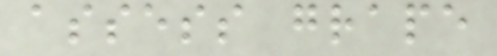assess grape
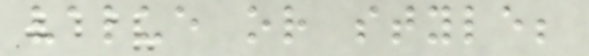value or style;
